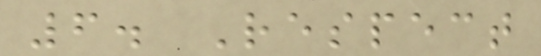6. Respect
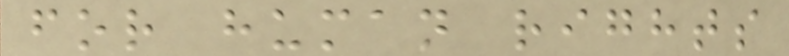for human rights
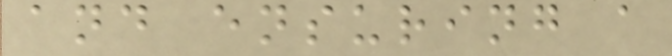and ensuring a
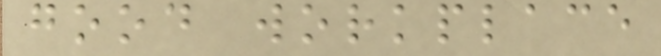good workplace
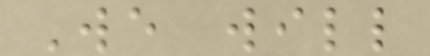We will
